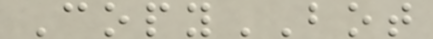CopyBOT
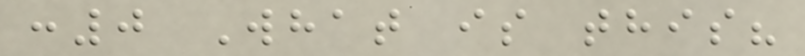:0 What is this?
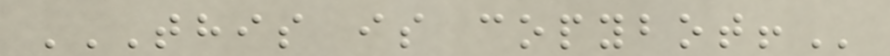THIS IS COPYBOT!
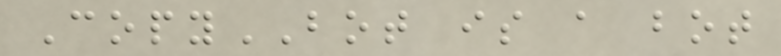CopyBOT is a bot
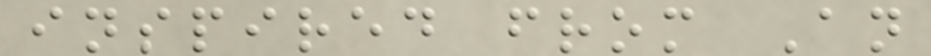inspired from An
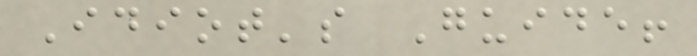Idiot's Guide!
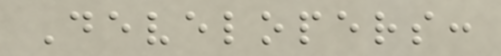Developers:
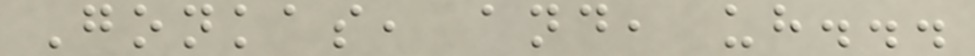Gonkas, and, uh...
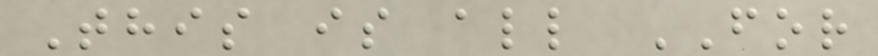This is all FOR
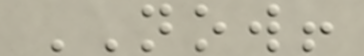NOW!
